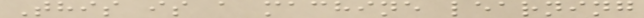This is a machine learning
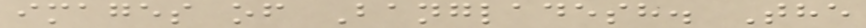images of Bangladesh. The
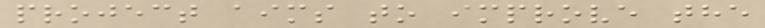project aims to improve the
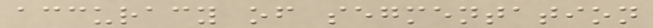accuracy of segmentation
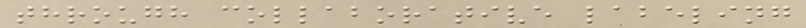through collaborative labeling
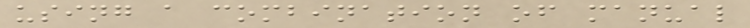using a combination of manual
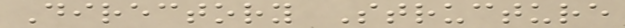Directory Structure
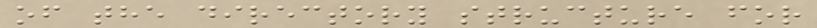of the directory structure for
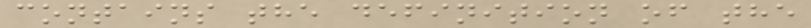contains the definition of the
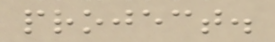project.
